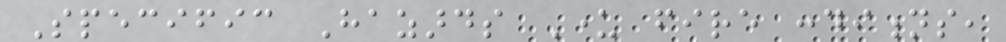Specific Hazards Under fire conditions,
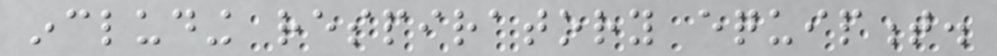including respiratory equipment.
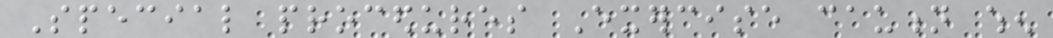Special procedures Exercise caution when
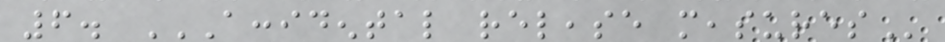6. ACCIDENTAL RELEASE MEASURES
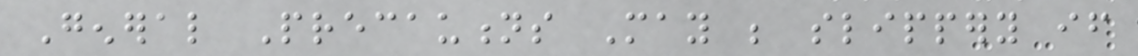General Precautions May be slippery if
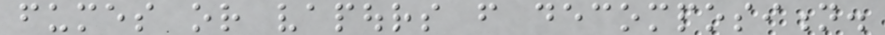fumes or vapours from decomposition.
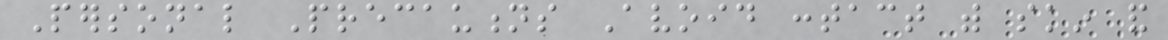Personal Precautions Avoid contact with skin and
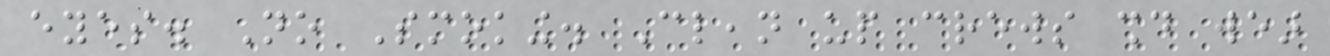eyes. No Smoking. Clean up crews should wear
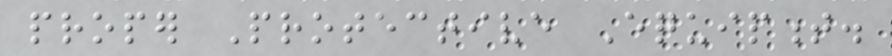proper Protective Equipment.
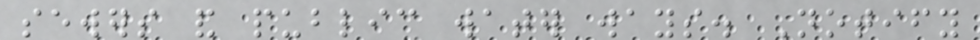sewers and public water ways. Notify
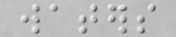waters
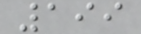199
